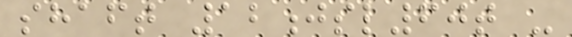shaft 12jsl60t -
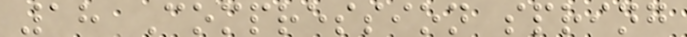18 Compression spring
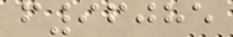f96085
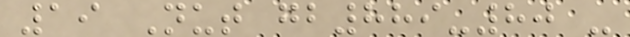19 Nut gb889-80 -
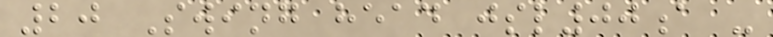20 Swing head jsl00a -
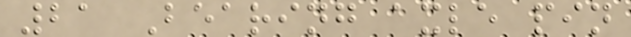21 Bearing axle pin
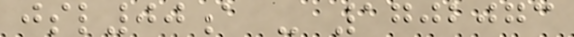jsl00a - 1702073
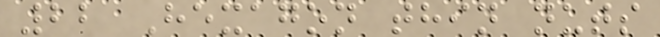22 Hexagon thin nuts
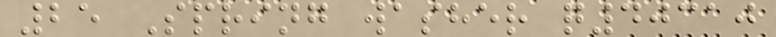25 Spring washer q40310
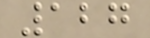127
